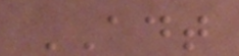ADT
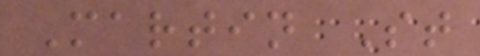Martin St
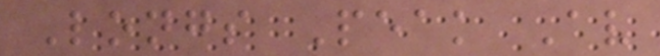Longs Peak Av
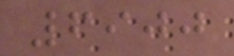6900
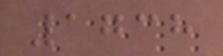1738
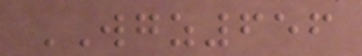WGZ656
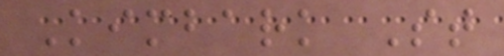Kimbark St
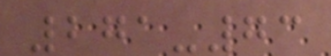271-73
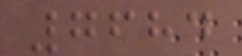7684
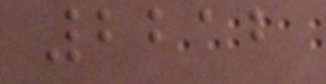2212
